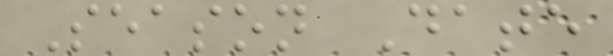Season Date
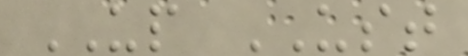UP UST
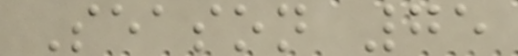Season 75
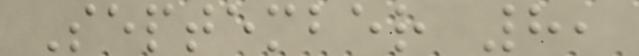September 8,
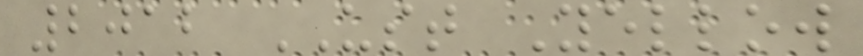2012 UST Yellow
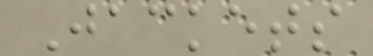Jackets
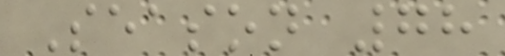Season 78
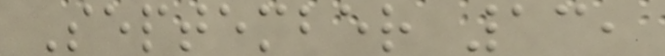September 13,
